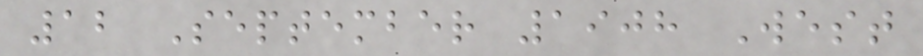12 September 1908 West
